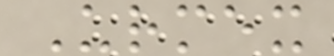Urmex
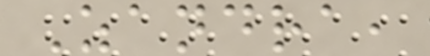Zandra,
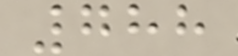788
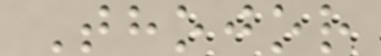Thojor
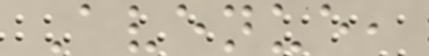Avenue,
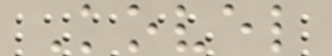Kovel
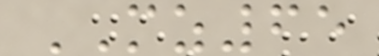MZ65
